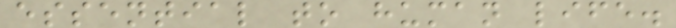essential to human life.
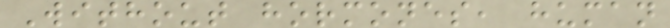Without hormones, human
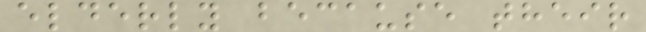elderly because their
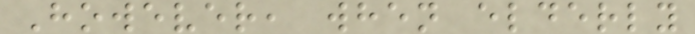However, when elderly
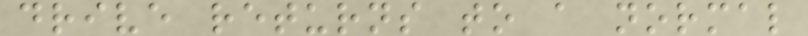drive returns to a normal
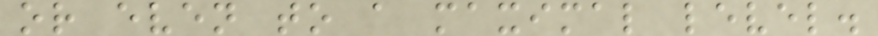or even to a maximal level.
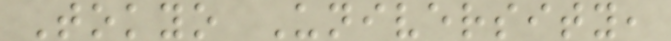Tokyo University,
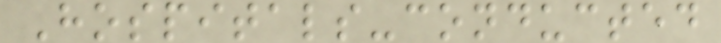Hospitals-conducted
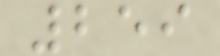259
